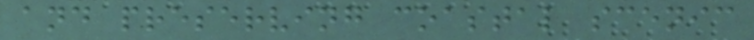and preserving coastal scenic
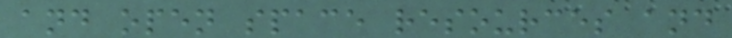and open space resources and
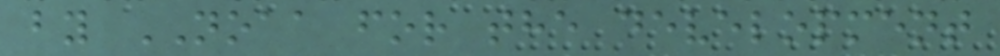by NOAA for the development
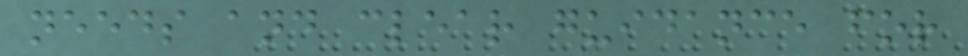needs and clear guidance for
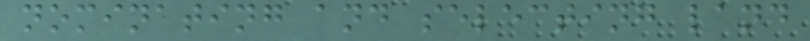nominating and selecting land
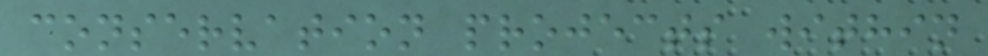conservation projects within
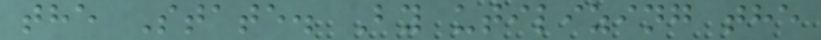the State. By utilizing the
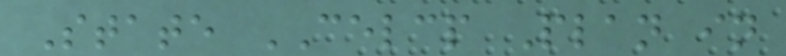State CELCP Plan in
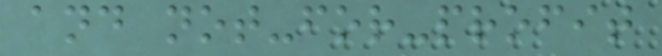and not-for-profit
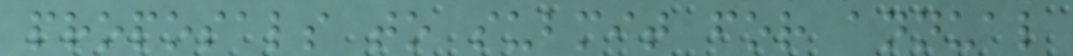proposals to submit for annual
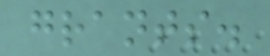grants.
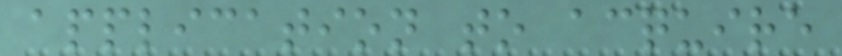application to acquire
